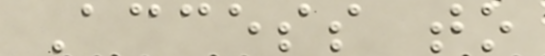Access to
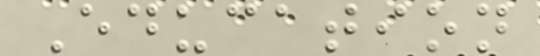Education
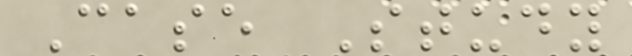Case Study
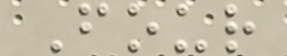Four
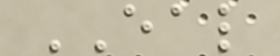EAL
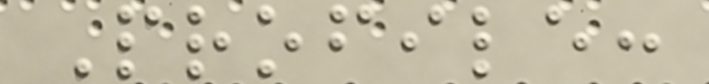Profile:
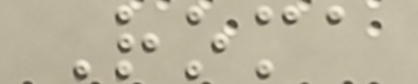Roma
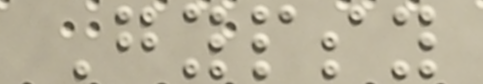Gypsy
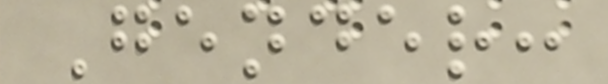Gender:
